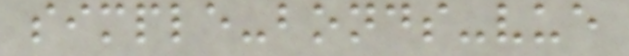simple-bonds-vue
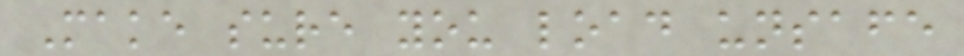Make sure you load unsafe
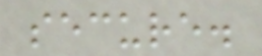secure.
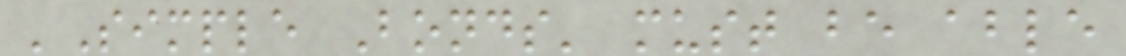'Simple Bonds' must be able
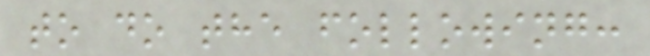to do the following:
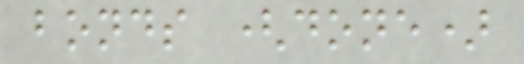bonds (done)
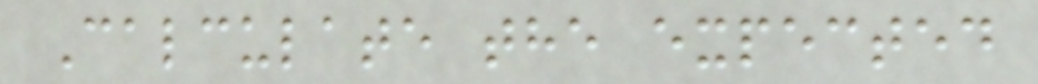Calculate the expected
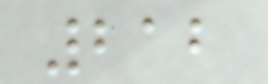212
